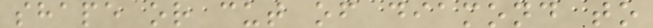shape or cut of diamond to
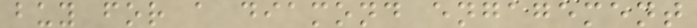buy for a diamond engagement
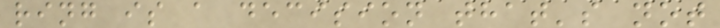ring is a decision that's not
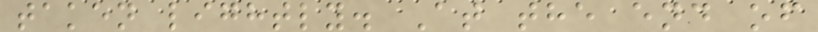taken lightly. At the end of
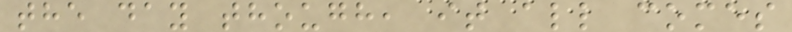the day though, it all comes
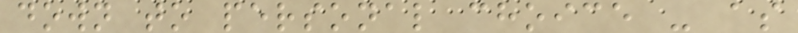down to personal choice - as
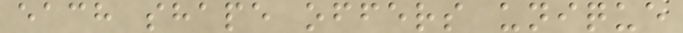each shape offers unique
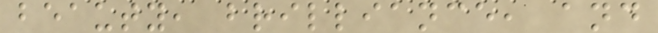beauty, brilliance, and
